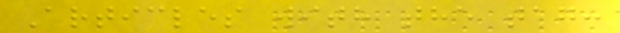Articles with the tag:
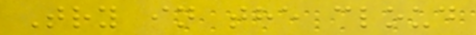Try in the cloud
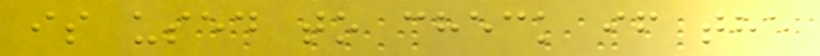is used to check if the
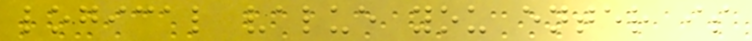logical value you enter is
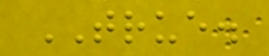TRUE.
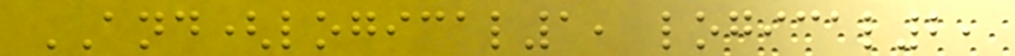AND(logical1, logical2,
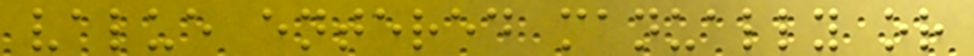value entered manually or
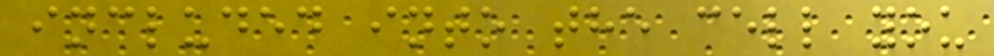included into the cell you
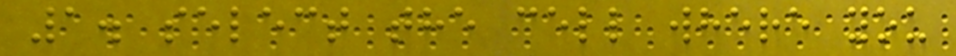1. select the cell where you
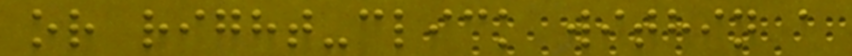or right-click within a
